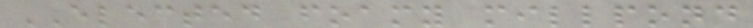ELECTED foamy millpond
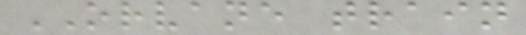ORVANE train
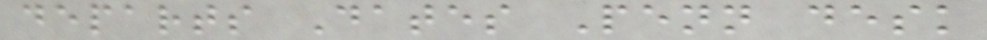departs Dates Penn desk
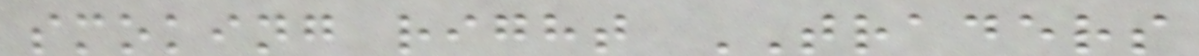smoking right TRADERS
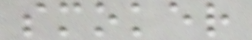smoker
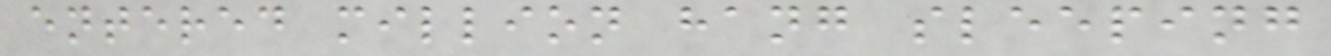entered million hang sleeping
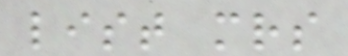list mrs
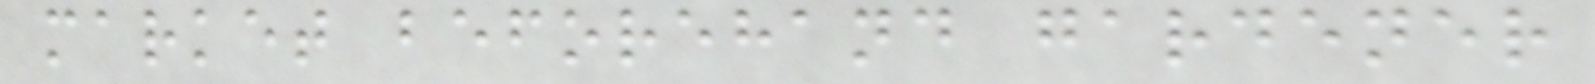market beforehand gardener
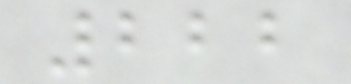222
